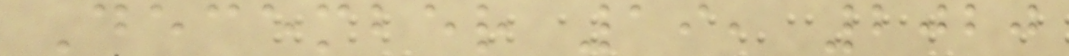December 19, 2020
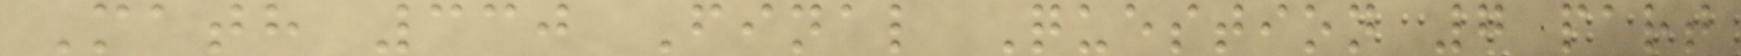Math 330 Final Question 7 part
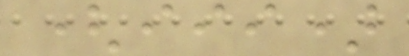(iii)
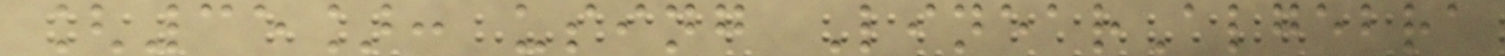[35]: using LinearAlgebra
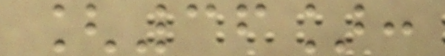[36]:
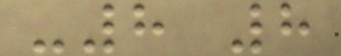-8 8
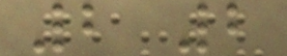2 2
